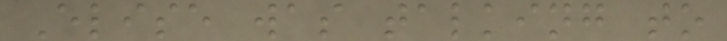Elise was talking to
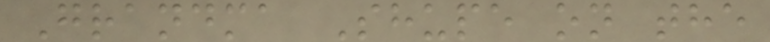Grandma Shupe on the
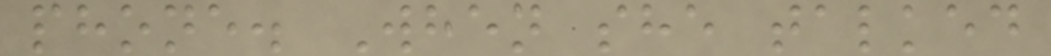phone. When she talked
